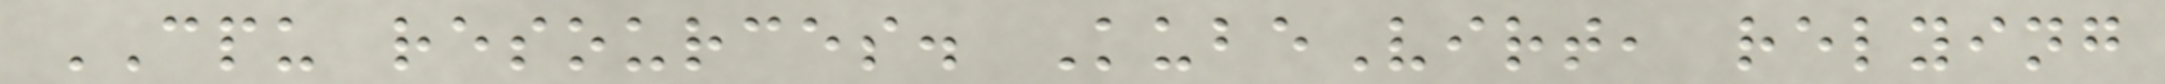CPU resources. KubeVirt, relying
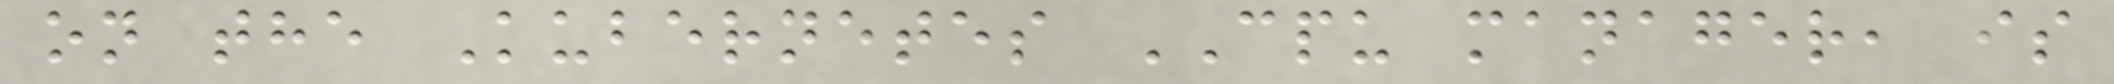on the Kubernetes CPU manager, is
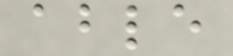able
